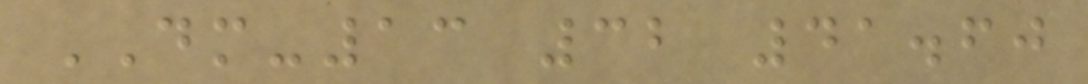DM-13 32 41.60
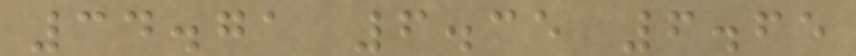34.71 6.35 6.65
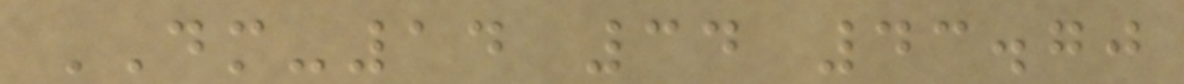DM-14 34 43.70
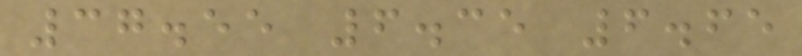37.55 6.35 6.65
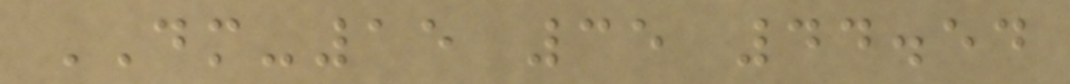DM-15 35 44.54
